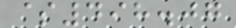$498.07
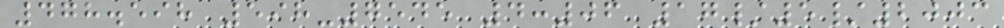478.598 598-7545 4:06 17/5/2003
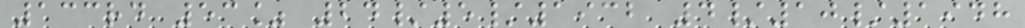133rd 53% 24/5/1932 4/10/1948
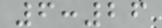6:26
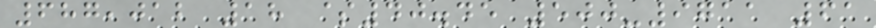687,012 18 $40.45 500-9711 61
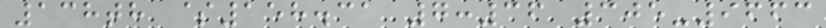138th $158.31 7:36 305-9663
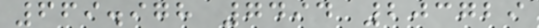669.978 7494 203729
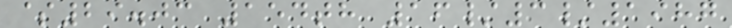$29.03 154th 16/3/1987
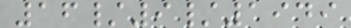16/9/1949
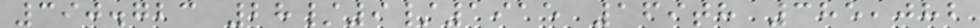390.723 28/9/1915 169th 385,082
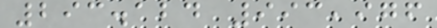293.124 993,976
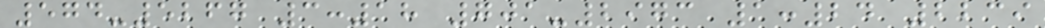574-5267 3:18 701-2973 1:24 2239
